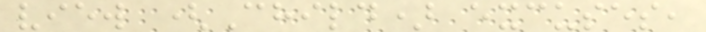view (Child) excuses,
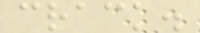crack.
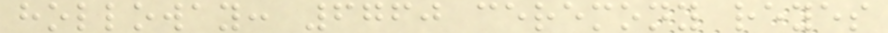holloway: 6760 ceremony reyes
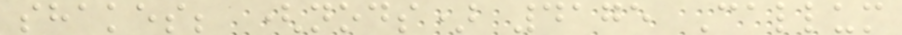shakes; (nods) 4175 Callum
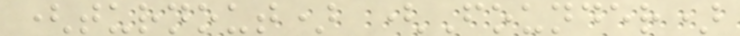(turnout) (Founder)
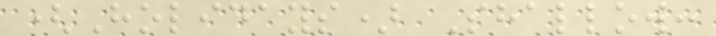(Holidays) Shallow:
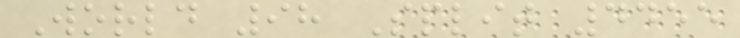World 98 Split 4455
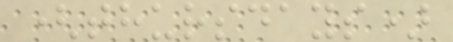(thursdays)
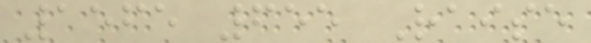1565 655 Raise
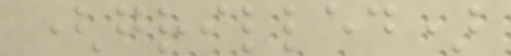(grilled)
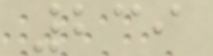239
